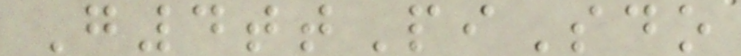G4ttPiSdo
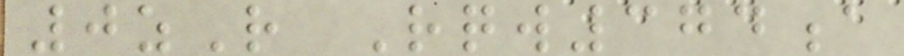0zR Rqw374a
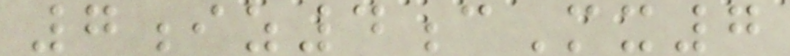7iz4cMx7
